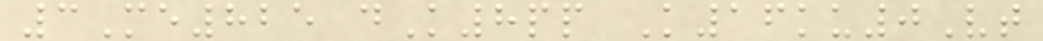3Me825 dK8pp K16ku0Vt
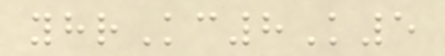yhrKc8K5
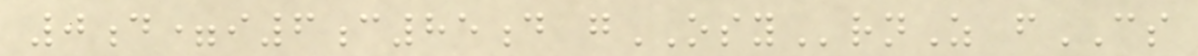0d=i6c85d gOSYrnZ fCS
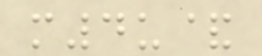m4u&
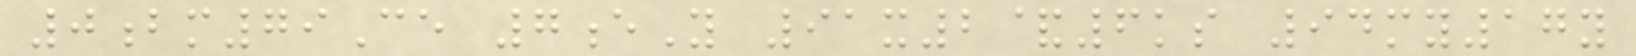0bm79Ce 7eY 91x2&6ks 94my17y
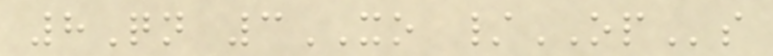8Qn 3XO /OPs
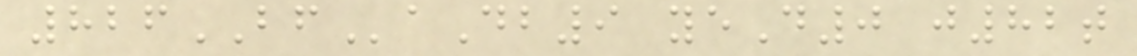826BFaDb9 yeD0 j82t
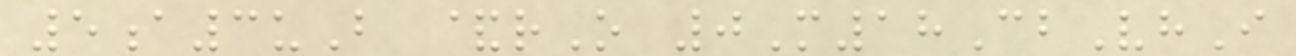5a3uB &rO 0M18CbVhI
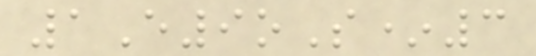1E9oS*3
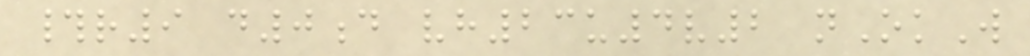#r9 d0d vh23u4v2 nOkW
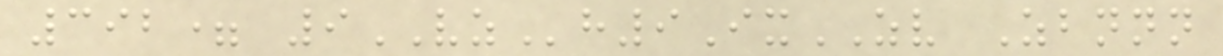392= 9VZh9IxZV Zbnnn
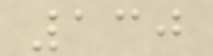130
